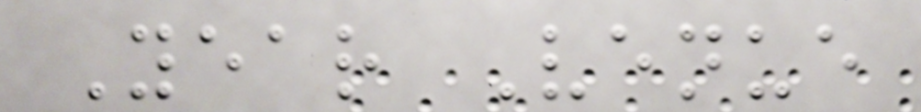Year Venue
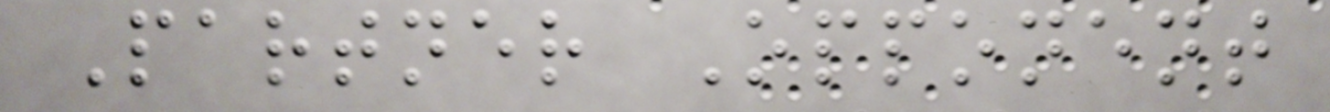Partner Opponent
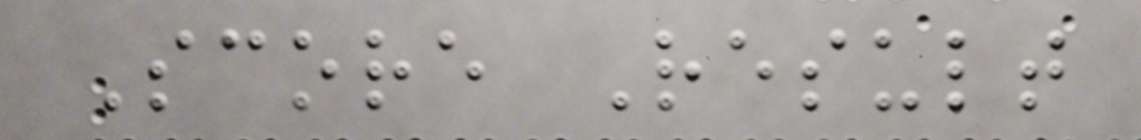Score Result
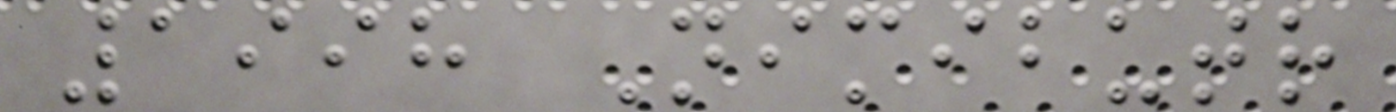1998 Nimibutr
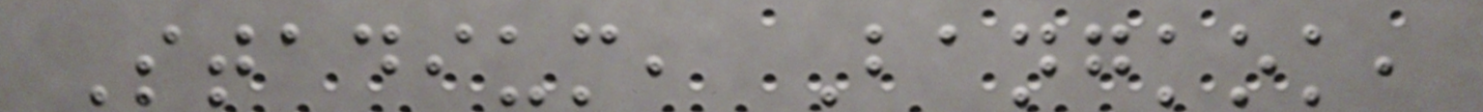Stadium, Bangkok,
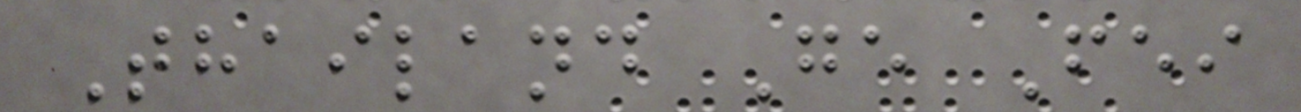Thailand Ge Fei
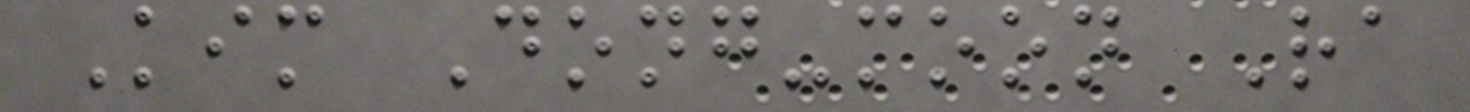Kim Dong-moon Ra
